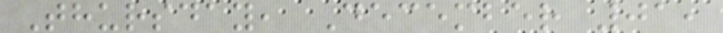Thursday, December 01,
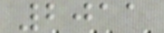2011
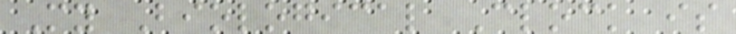My Biological Clock is
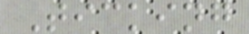Ticking
